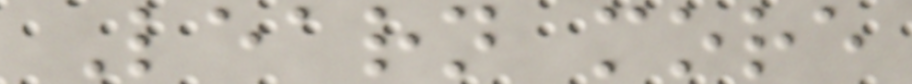Learn more
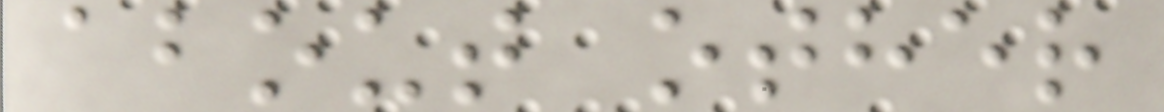about other
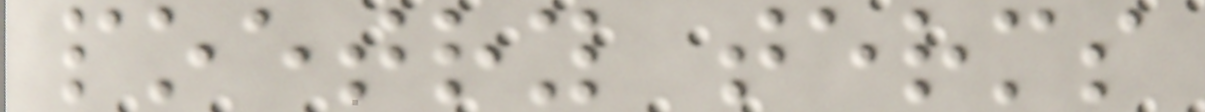poetry terms
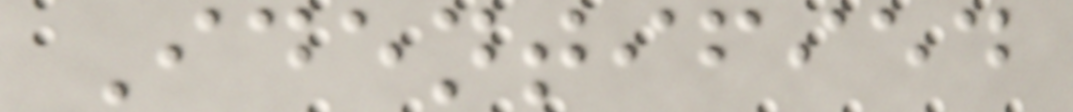Identified
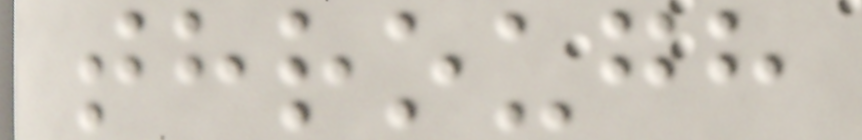through
